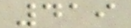419
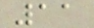11
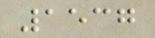1537
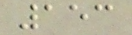153
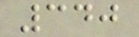340
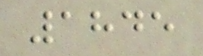1845
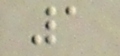1
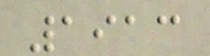1913
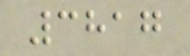3817
